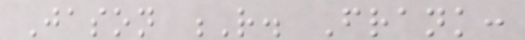Jason R. Frank:
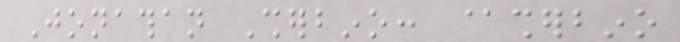Jonathan Sherbino: @sherbino
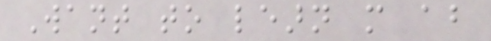Want to learn more about
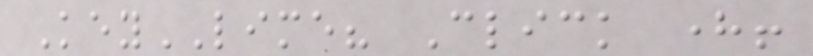KeyLIME? Click here!
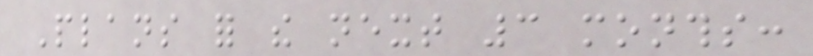Plans for the next 3 months:
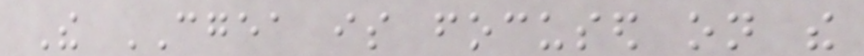The CGEA is focused on the
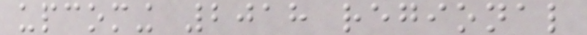upcoming 2018 regional
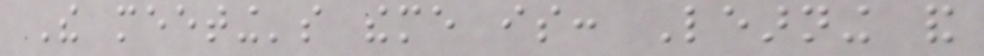The meeting's theme is: Learning and
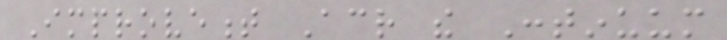Improvement Across the Continuum
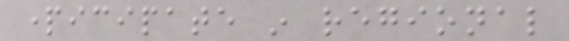participate in regional
